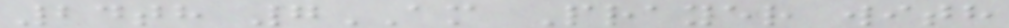24th 7AM Prayer with
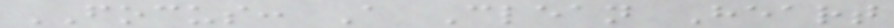FOCUS: A Clean Heart
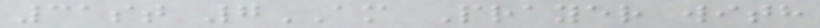31st 7AM Prayer with
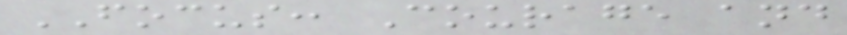FOCUS: Courage and
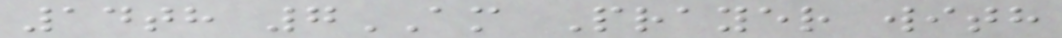14th 7AM Prayer with
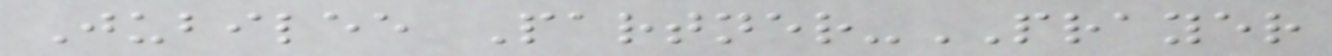Jubilee Partner-PRAYER
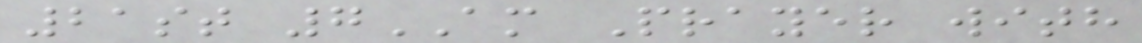21st 7AM Prayer with
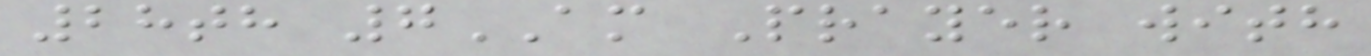28th 7AM Prayer with
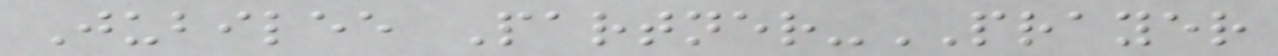Jubilee Partner-PRAYER
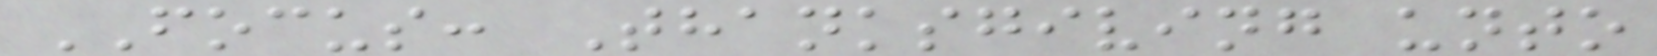FOCUS: Thanksgiving unto
